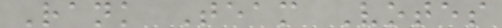Rank Team Votes
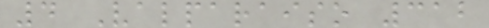4 Valparaiso 312
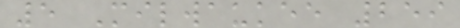5 Milwaukee 259
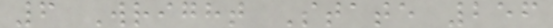6 Wright State 256
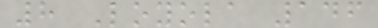8 Loyola 146
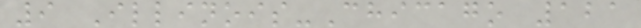9 Illinois-Chicago 121
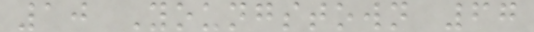10 Youngstown 67
